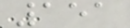151
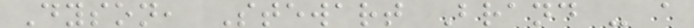Dyson, Stewart Brand - a
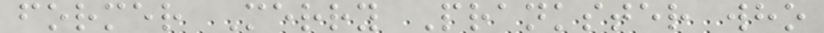former Merry Prankster who
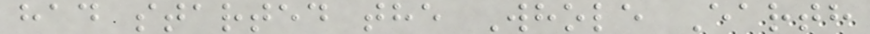had started the Whole Earth
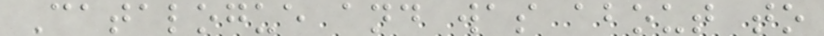Catalogue and was about to
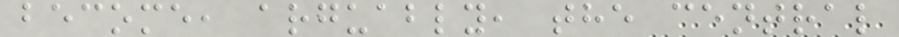become, arguably, the central
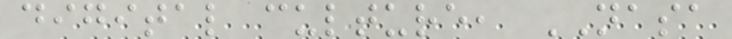digital culture, NASA
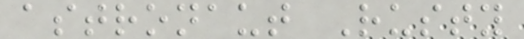astronaut Rusty
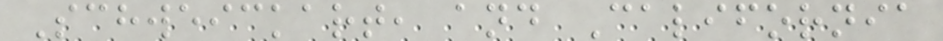Schweickart, and California
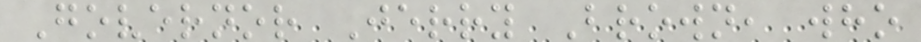Governor Jerry Brown, who
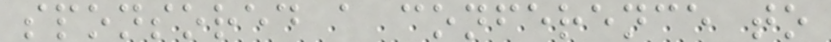sponsored a conference to
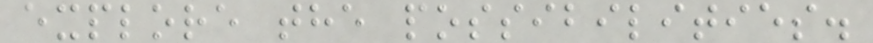explore the possibilities.
